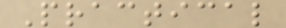Practical
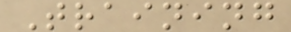Training
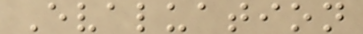Evaluation
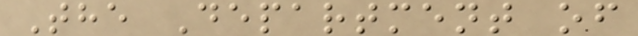The Department of
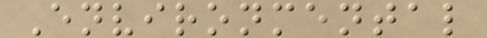Environmental
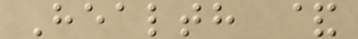Health &
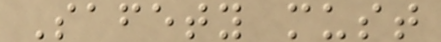Safety must
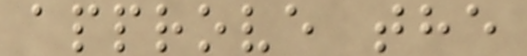approve the
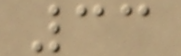33
